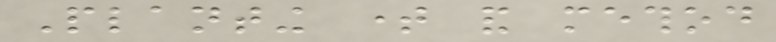Planting time and method
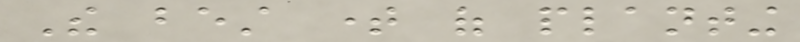The best time of planting
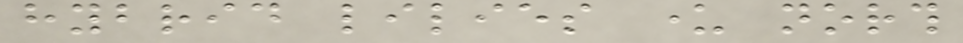hybrid lilies under north
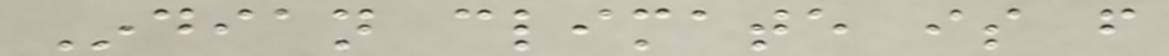Indian climate is from
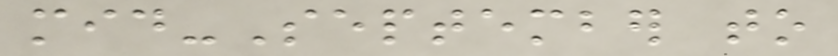mid-September to
